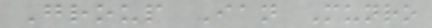Group Ian Munro
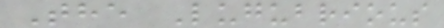The Lugubrious
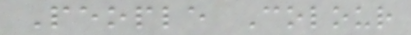People Colour
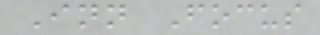Inn Focus
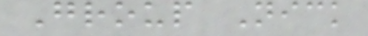Group Nick
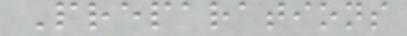Preparations
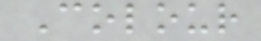Colour
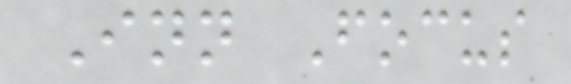Inn Focus
